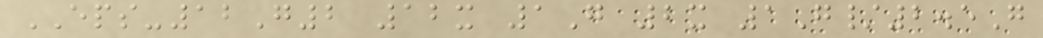EPS-12G2 12x 1G 2x 1G/2.5G
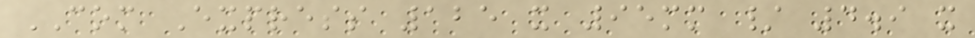COM Express 125 x 95mm / 4.9 x
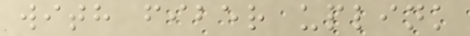with fiber uplink
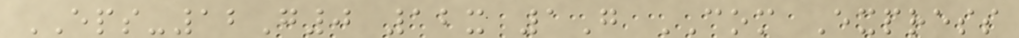EPS-12G0 12x 1G COM Express
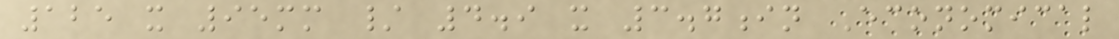125 x 95mm / 4.9 x 3.7in Economical
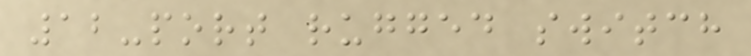12-port rugged switch
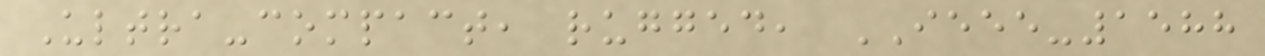Ultra-compact, rugged, IEEE-1588
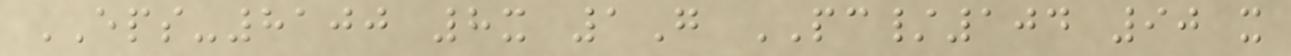EPS-8100 8x 1G PC/104 90 x
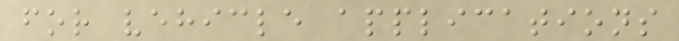for vehicle applications
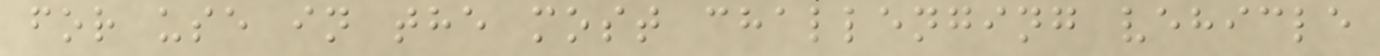for use in the most challenging vehicle
